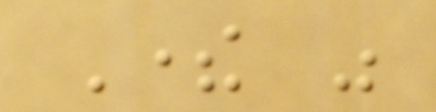There was
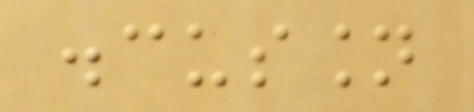discussion
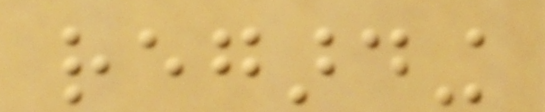regarding
